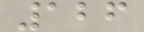126
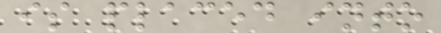is placed into
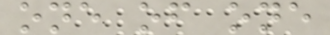one of one
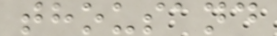thousand
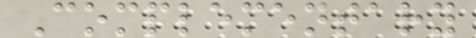Complementary
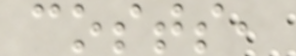costs,
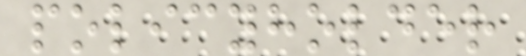policyholder
